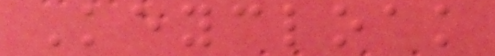Keycloak
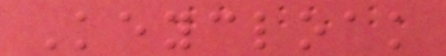Keycloak
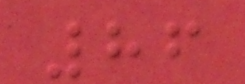86
